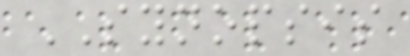SYNOPSIS
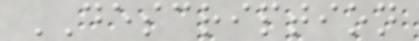DESCRIPTION
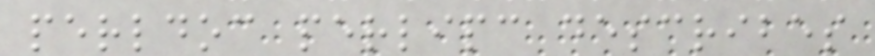perldoc perlipc describes
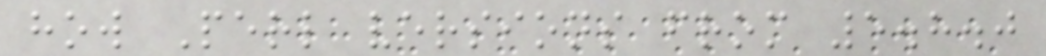how Perl versions from 5.8.0
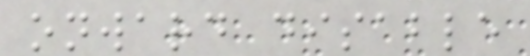onward disable
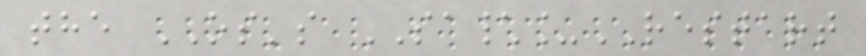the OS's SA\_RESTART
